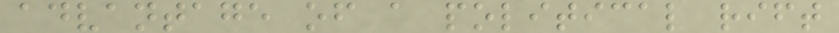advantage of a political rift
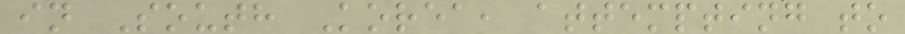in South Korea, attempting to
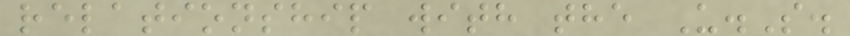relationship with the U.S.
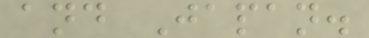and Japan.
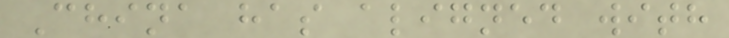China has aligned with
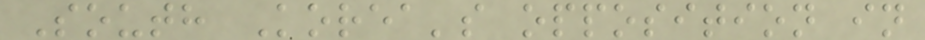South Korea's opposition in
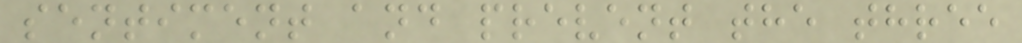sentiment and prevent the three
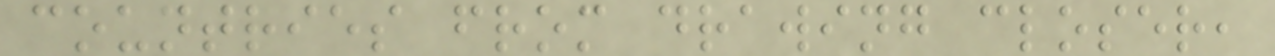countries from drawing closer,
